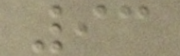93
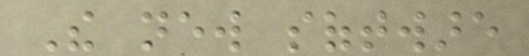The new software
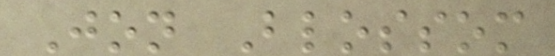Jon Blossom
